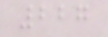227
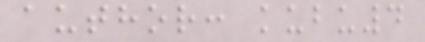author: kubu4
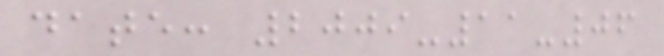date: 2009-11-06
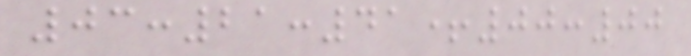03:21:41+00:00
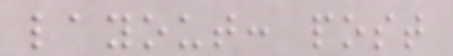layout: post
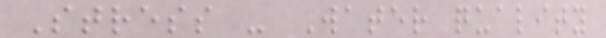Stress - Water quality
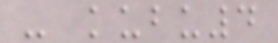- kubu4
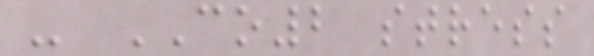- CO2 stress
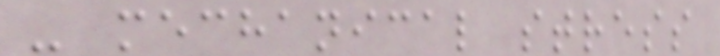- mechanical stress
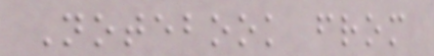Notebook from
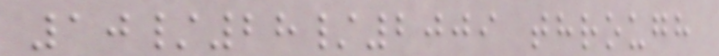10/28/2009 through
